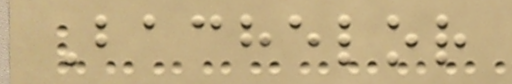Bachelor
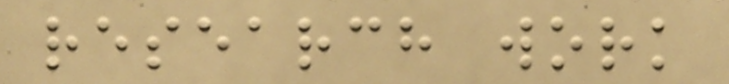research work
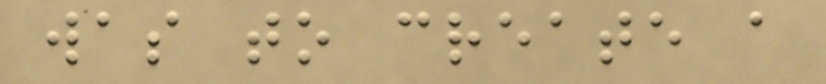was to create a
